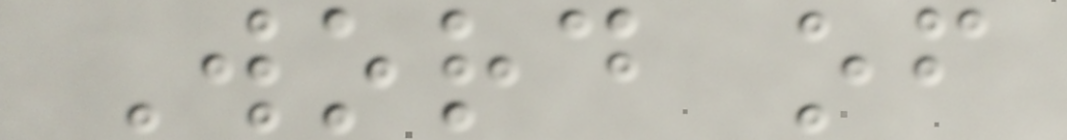Word of
